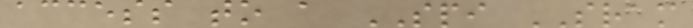access to a SPI SRAM
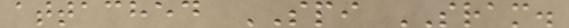attached SPI SRAM.
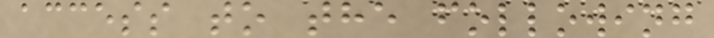access to the following
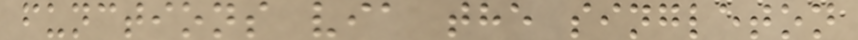functions via the singleton
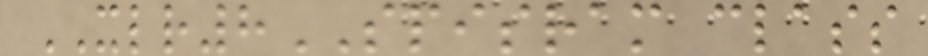XLR8SPISRAM class
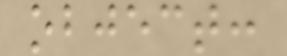object:
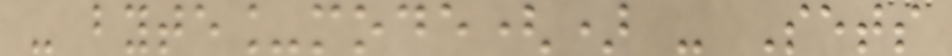- byte_mode() - Sets
